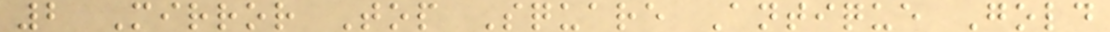2 Mirror Top Square Antique Gold
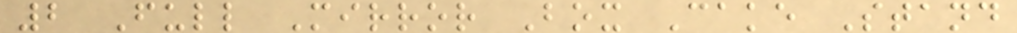2 Full Mirror Box Cake Stand
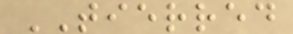TIERRED
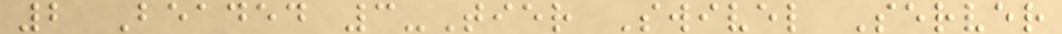2 Beaded 3-Tier Swivel Server
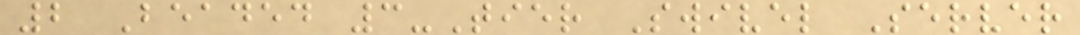2 Beaded 3-Tier Swivel Server
